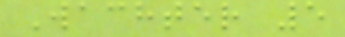Wachter 5
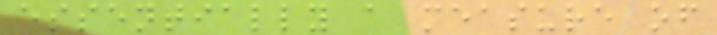essentially a measure of
